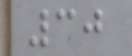30
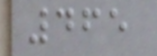465
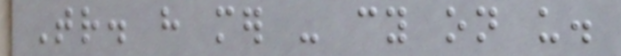Tr. have mer - cy on us.
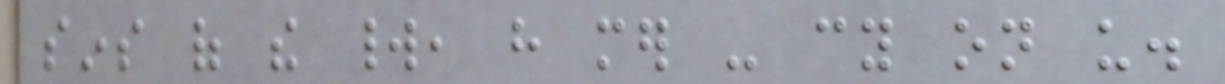sins of the world, have mer - cy on us.
